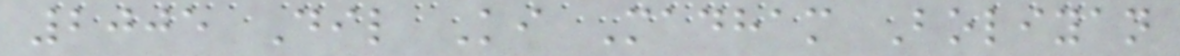2005 Dil Ki Madham Boliyan
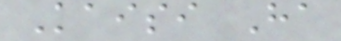Kaisi Ha
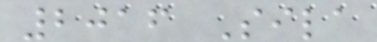2016 Sila
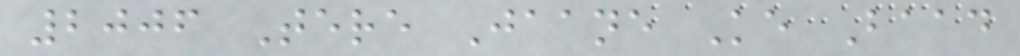2006 Tere Jaane Ke Baad
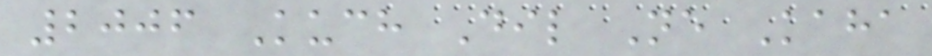2006 Kuch Dil Ne Kaha
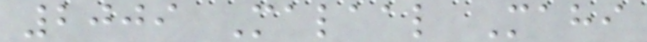2009 Malaal Mahi
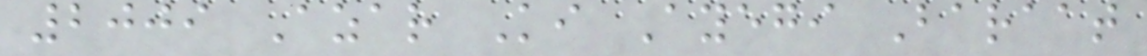2009 Azar Ki Ayegi Baraat
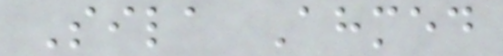Sila Ahmed
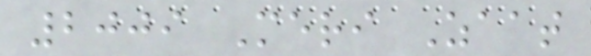2009 Meri Zaat
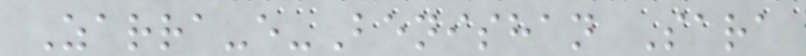Zarra-e-Benishan Sara
